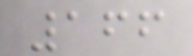166
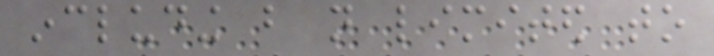including but not limited to
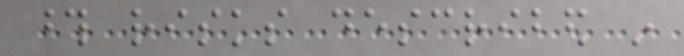those risks described in
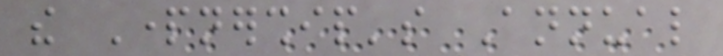the Partnership's Annual
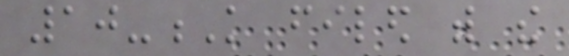10-K filed with the
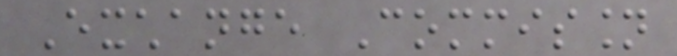Exchange Commission
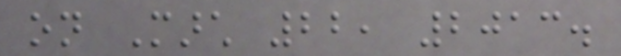on March 22, 2013.
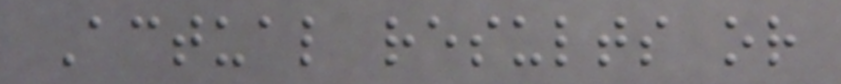Actual results or
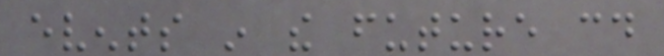events in the future could
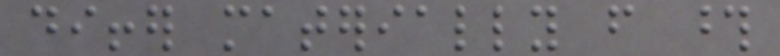differ materially from those
